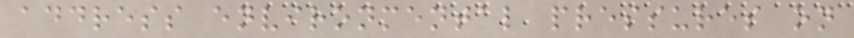address environmental pressures on
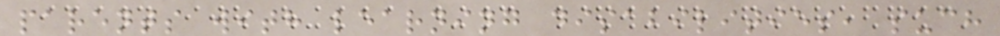parents with learning disabilities, such
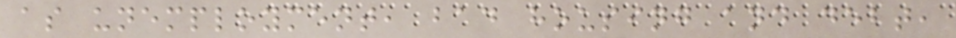as unemployment, bad housing and debt,
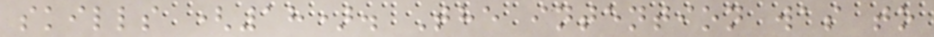skills (18). The intention was to
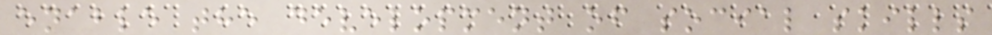enable the development of social skills
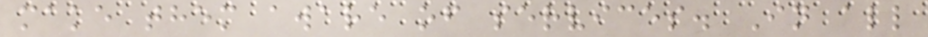make them aware of services. In all
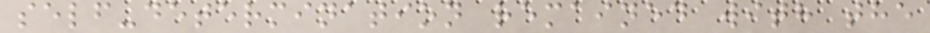self-determination remained with the
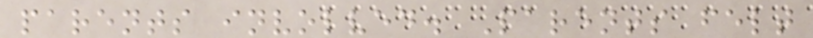parents involved. Parents felt
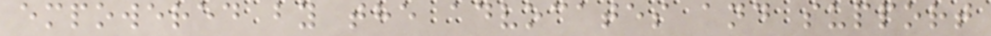empowered by the advocates and support
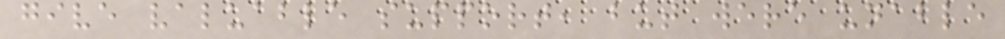give valuable support, but were unable
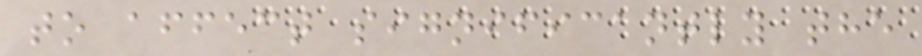to affect significantly the
